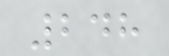248
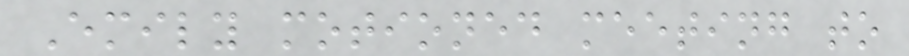Emily motioned meeting to
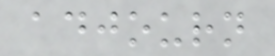adjourn
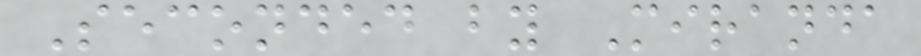Seconded by Miranda
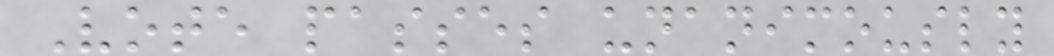Vote passes unanimously
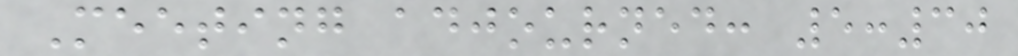Meeting adjourned: 5:30
